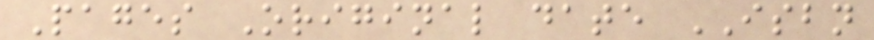Pages Original date ISBN
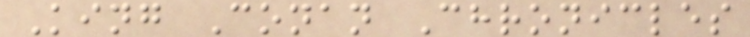King Conan Chronicles
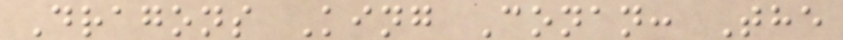Dragons King Conan: The
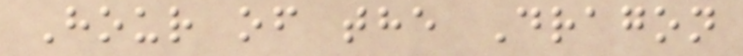Hour of the Dragon
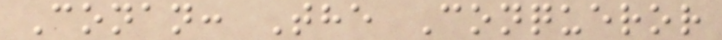Conan: The Conqueror
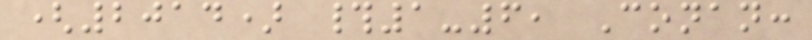(2014) #1-6, Conan:
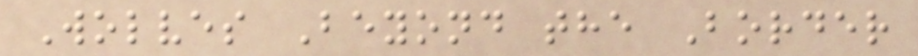Wolves Beyond the Border
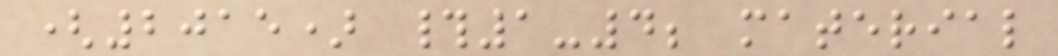(2015) #1-4; material
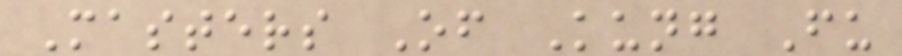Masters Of Kung Fu
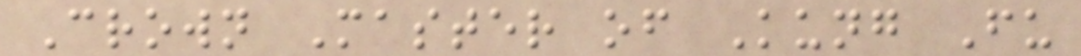Crown Master of Kung Fu
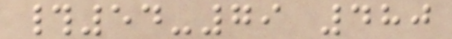#54-79 480
